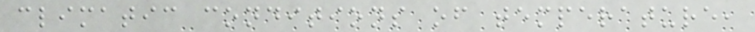climatic conditions of temperature,
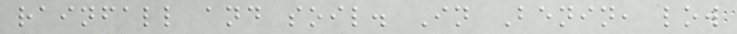rainfall and soil. In Benin, low
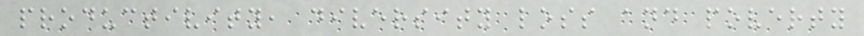productivity, diversity loss and poverty
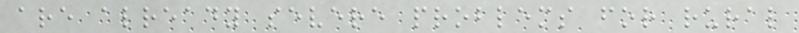are already severe problems for rural
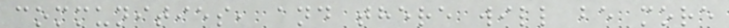communities, and there will be more
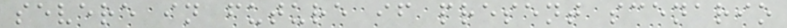severe in future if present scenario
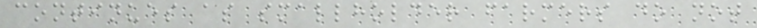continues as smallholder farmers do not
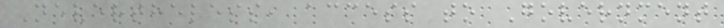Nevertheless, access to Government
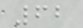62
